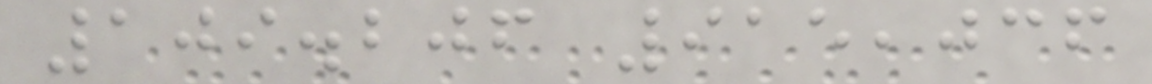109.206 915,036
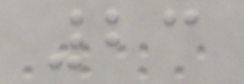23
